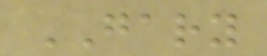GARY
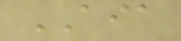AIA
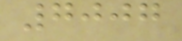7007
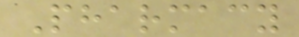Pharmacy
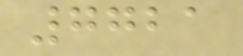7721
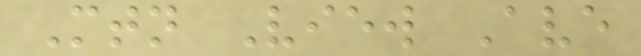Mtn View Ave
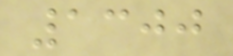1300
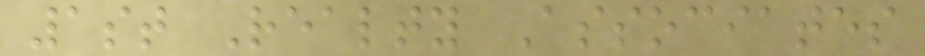1st Realty Associates
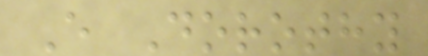E Dorothy
